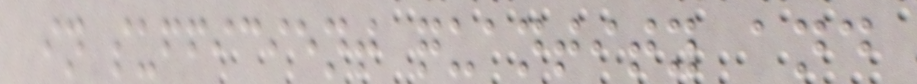in sufficient quantity and
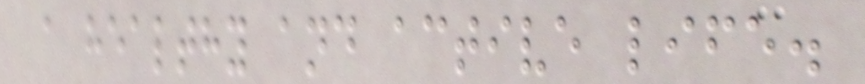a healthy and active life.
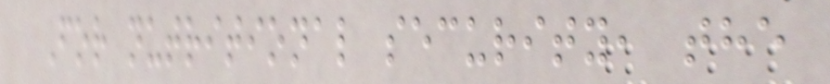For nutritional security, the
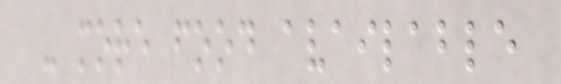- more food available
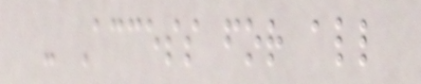- Access for all
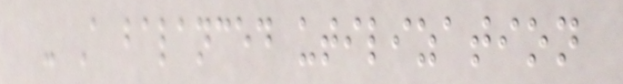- A balanced utilization
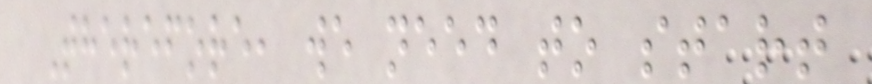Therefore, we need to start
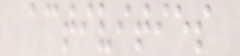activities
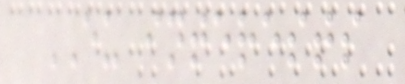EU interests
